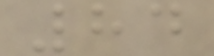84
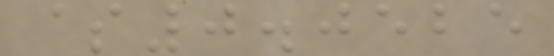$0.0525
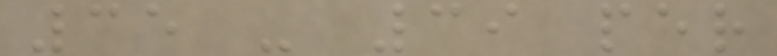35 - 39 per
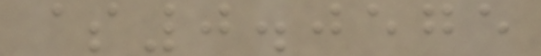$0.0575
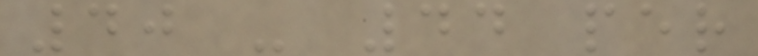40 - 44 per
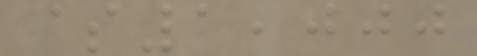$1,000
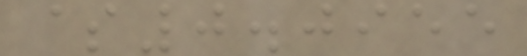$0.0955
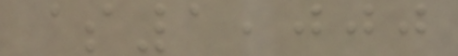$1,000
